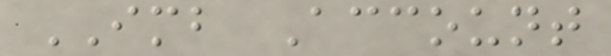IMB Account
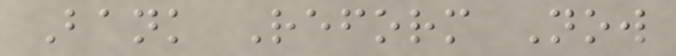Bank Reform Now
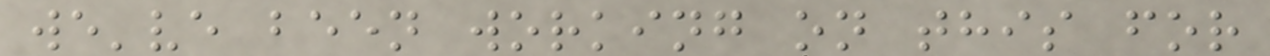we've been working on this for
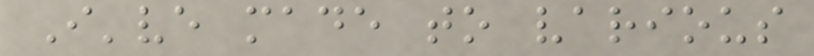I've made to various
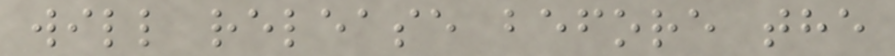will release before the
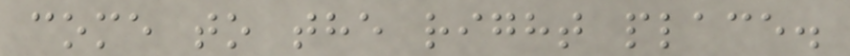come to the right place.
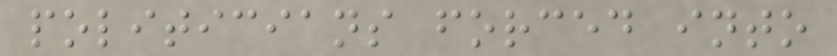politicians forced into
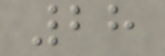28
